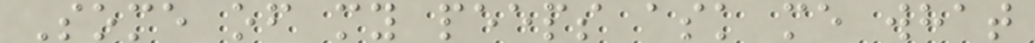Some of my peeps ask me what
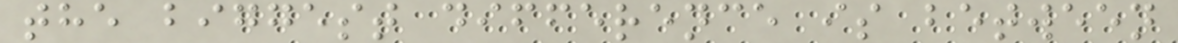the biggest difference is between
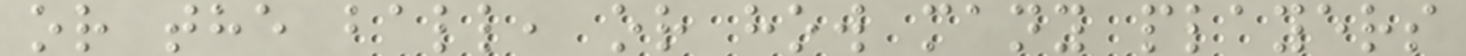or the ball, or how many players
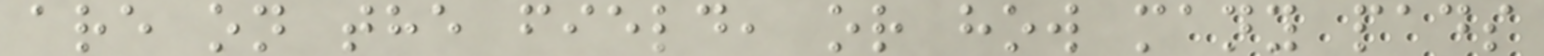are on the field, or how many pads
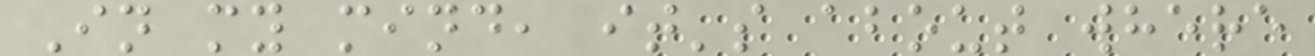In my mind, it's about where
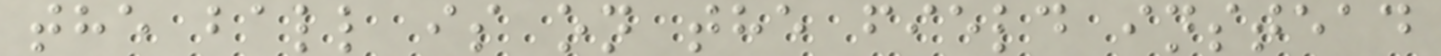the ball is on the field instead
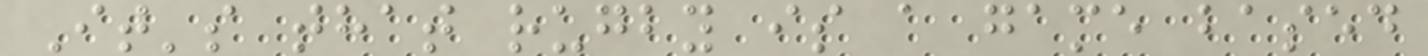It's that rugby is a game based
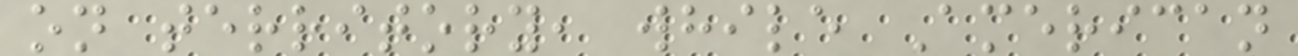on territory, while American
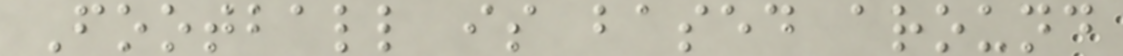Football is based around
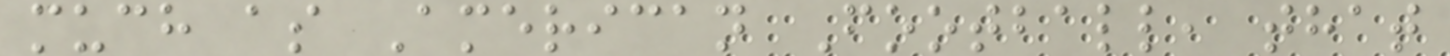much as American Football, that
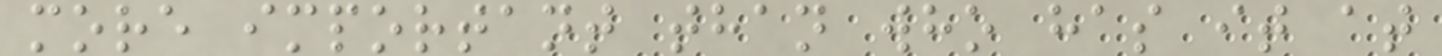more important than who has it at
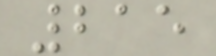215
